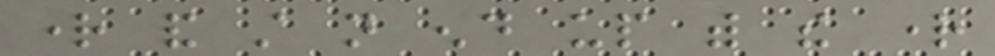right and still not end up with the right
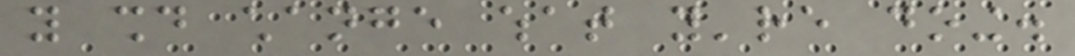you should change what you're doing.
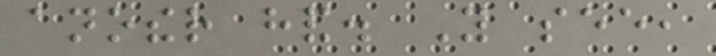another hand. You see,
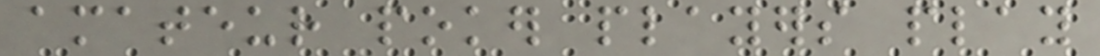amateur poker players play
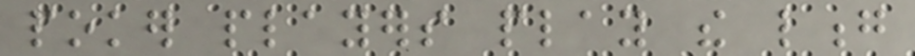poker players play the long
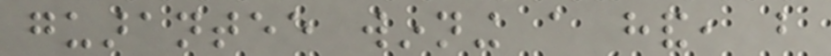guarantee winning a hand, but
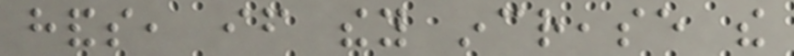hands, if they increase the
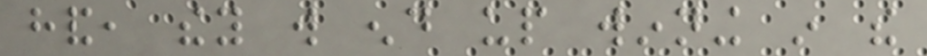hand, they will end up winning in the
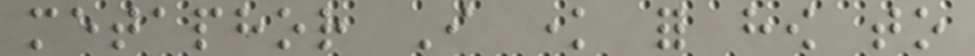metaphor I know for how to
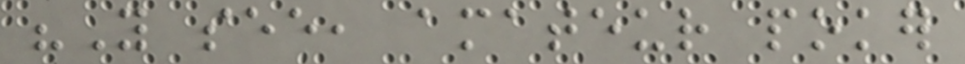"You see, amateur poker
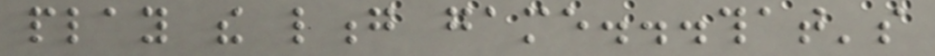play the long game...that's
